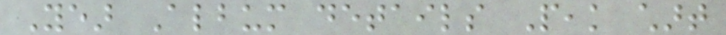Year Album details Peak chart
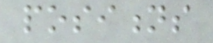positions
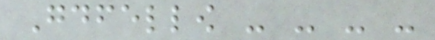Goodfellow - - - -
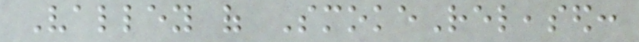Valley of SmokeReleased:
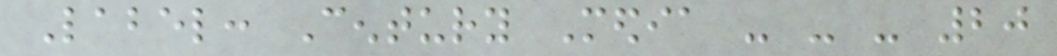Label: Century Media - - - 20
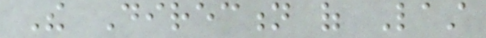The Direction of Last
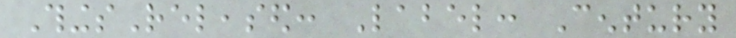ThingsReleased: Label: Century
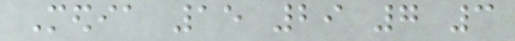Media 15 29 7 3
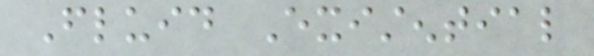Fluid Existential
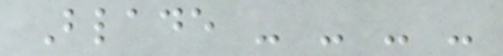Blade - - - -
